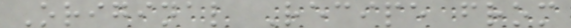Original Recipe from
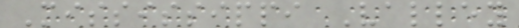Mississippi Valley
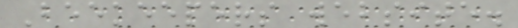Beekeepers website.
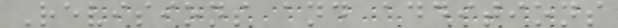Revisions and additions
